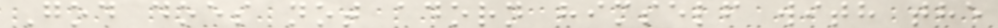God does not adorn himself with the
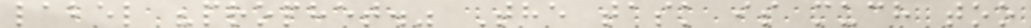label "prophet." The task is much too
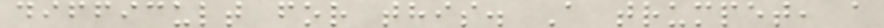difficult for this. A trumpet, a
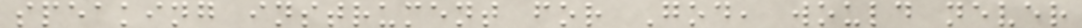speaking instrument for God, would never
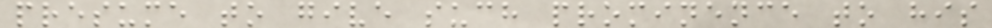presume to give such prominence to his
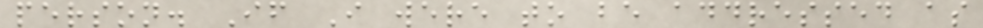person. If I were to be addressed as
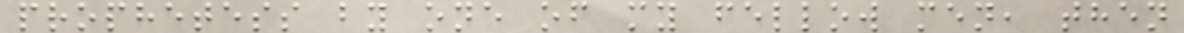prophetess by one of my fellow men, then
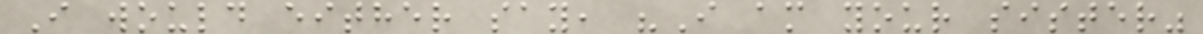I would either say, "I am your sister"
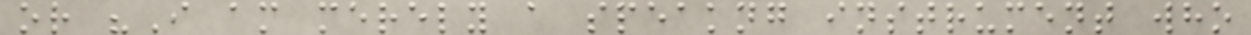or "I am merely a speakng instrument who
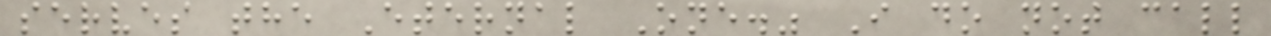serves the Eternal One." I do not call
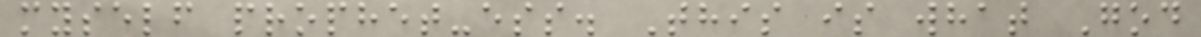myself prophet-ess. This is what God
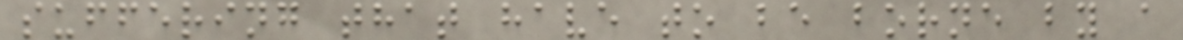suffering that have to be borne by a
